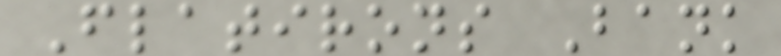Flatirons Bank
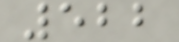522
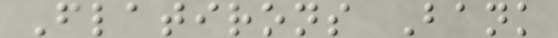Flatirons Bank
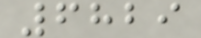6829
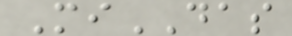MiDAS
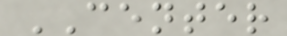CENTER
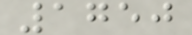1750
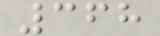368
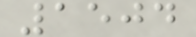1504
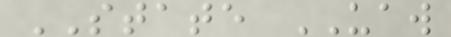STATE UAW
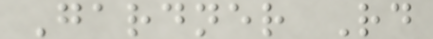Gardner Rd
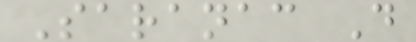Saranac D
